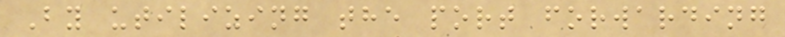By utilizing the port forwarding
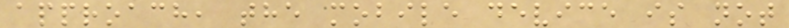approach, the mobile device is not
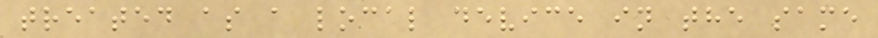treated as a local device in the same
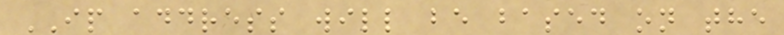IP address will be based on the
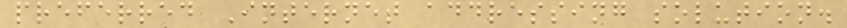preferred Internet addressing solution.
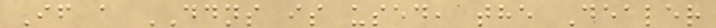If a DDNS is used, the Dealer
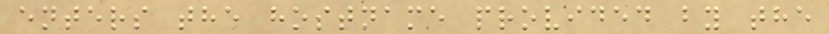enters the hostname provided by the
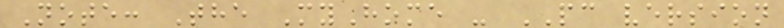Note: The MyHome - PC version
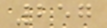257
